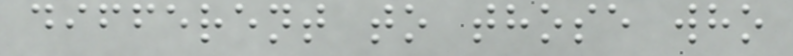different to those who
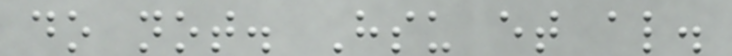do not. Hsu et al.
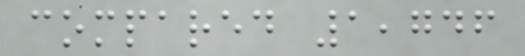compared 1,746
